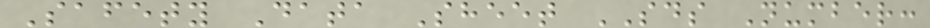Safety Data Sheet SDS Number:
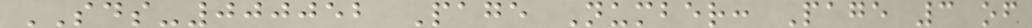SDS-000052 Page Number: Page 3 of
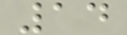14
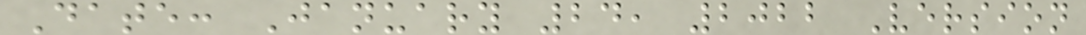Date: January 24, 2022 Version
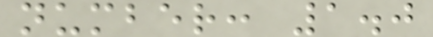number: 1.0
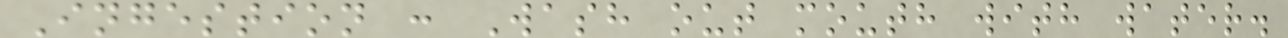Ingestion : Wash out mouth with water.
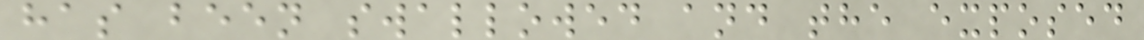has been swallowed and the exposed
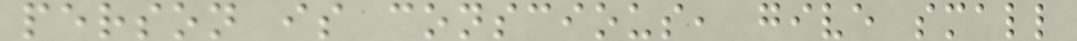person is conscious, give small
